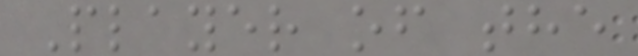Player of the
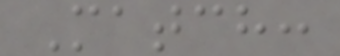Match:
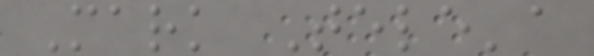Mark Tele'a
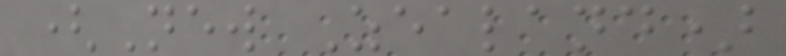(New Zealand)
